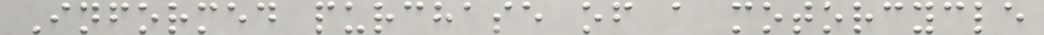Informed purchase of a motorcycle
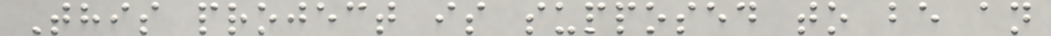This project is supposed to be an
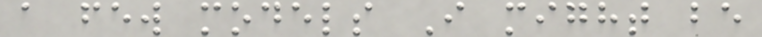a few models I might be
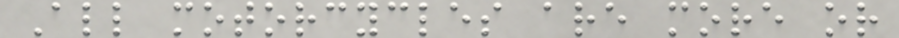All motorcycles are more or
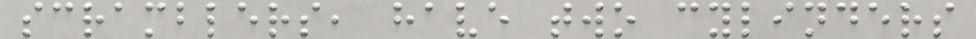scramblers, have two cylinders
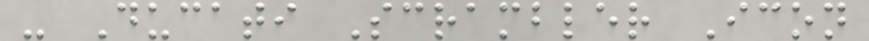- Ducati Scrambler Icon
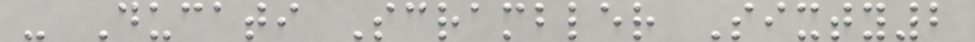- Ducati Scrambler Sixty2
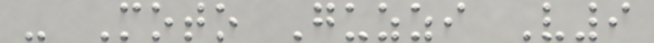- Moto Guzzi V9
